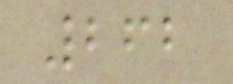262
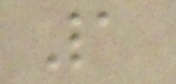1
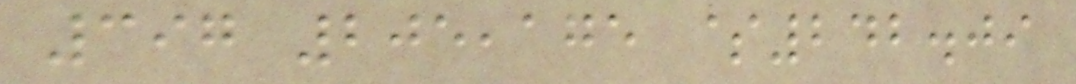397 205,175 $242.09
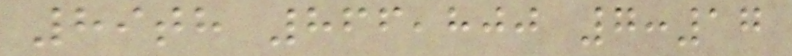89th 866,800 7:17
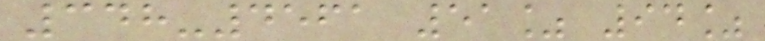348-4561 51% 94%
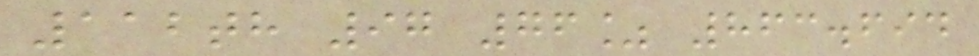112th 97 76% 863.694
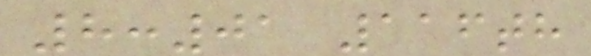8:01 116th
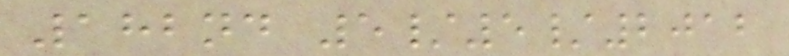182nd 5/5/2012
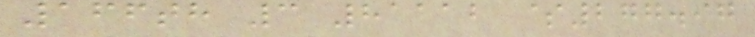166th 3 81112 $277.97
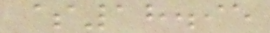$18.95
